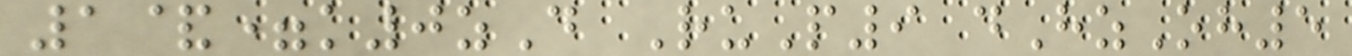1&=k0zD RuP9 dHzOh5
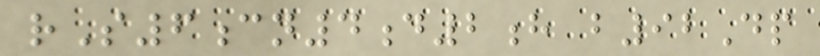rS6cn4d2h b92Dp
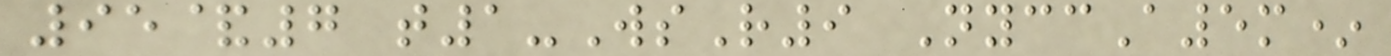95&7 t1-WsR9 NyccA5m*
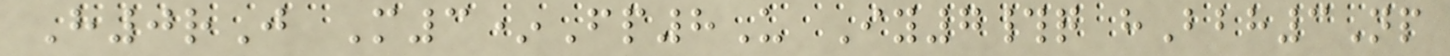H0rJ M3*Fp8U Iy7#q hBbh3Np
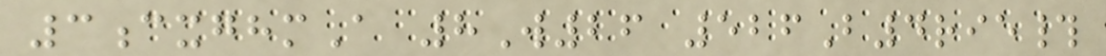3cxghmA 8W26 526B4rie#
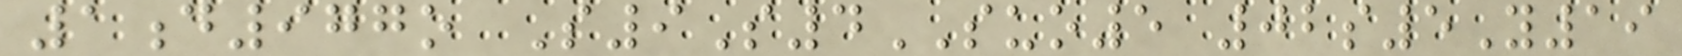1d977o S9S4SUO5 02s5Y19
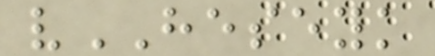vHESEYK
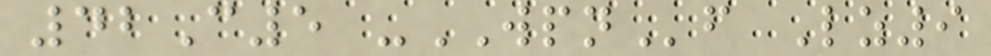42C5 -WPNf Lz9
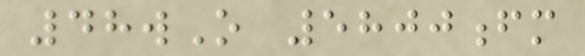48wO 5800fm
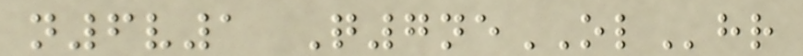n6v1 Q7neOLhr
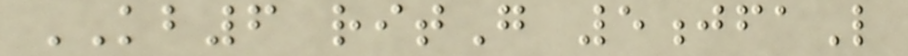KB6 ritG 5jfaL
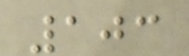103
